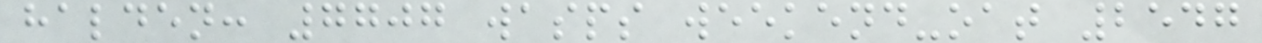halden: 7707 wasps weekend-oat 2547
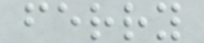ferry
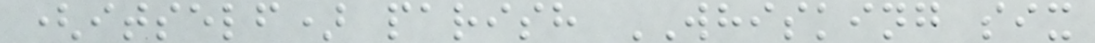(itself) parish WHISKING six
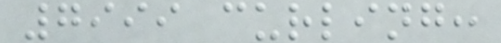7999 curling:
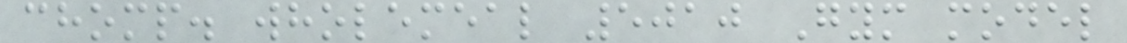chomp. wholemeal 5010 Gym model
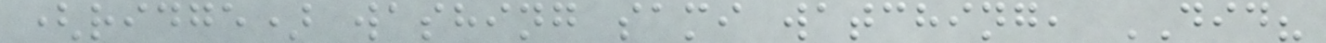(ridge) washing sami watching, DID?
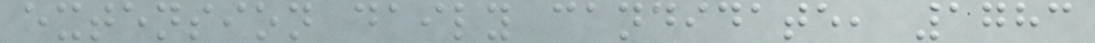extension daily candidate, 1783
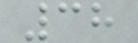38
